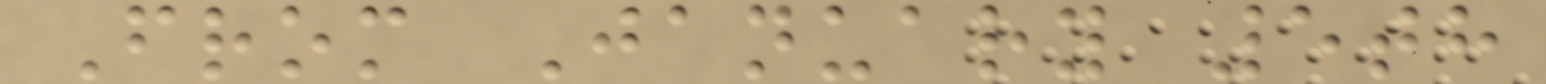From January 5th
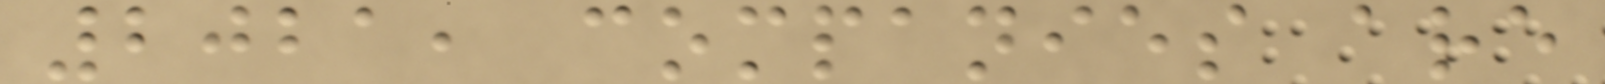2021, companies are
